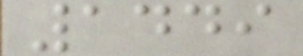1449
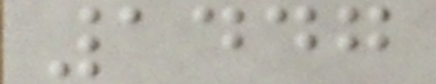1447
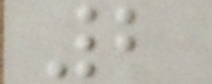2
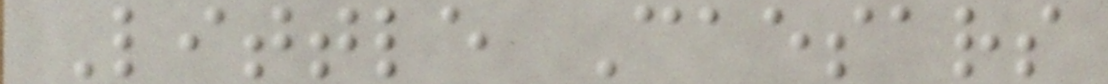Little Caesars
